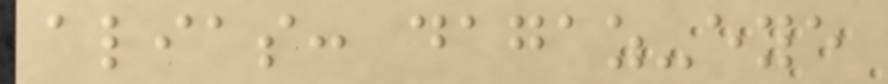alias: dagaz-eye
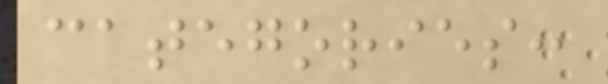categories:
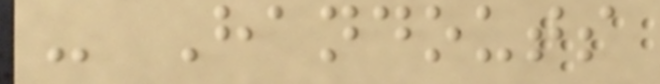- Handouts
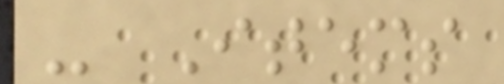- Items
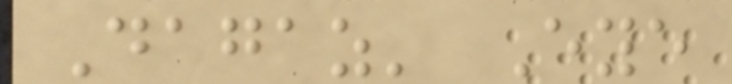Dagaz' Eye
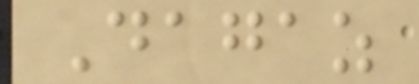Dagaz
